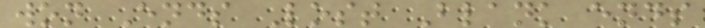won Ends Lost Blank ends
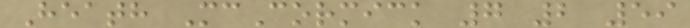Heath McCormick 7 2 59
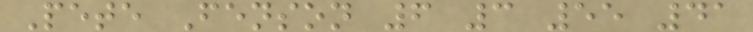Pete Fenson 6 3 55 41
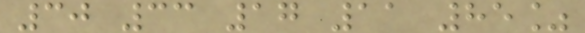30 33 17 11 85%
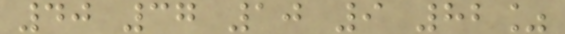40 37 10 9 82%
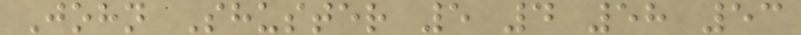John Shuster 5 4 58 53
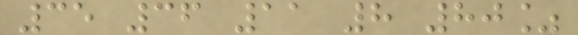35 36 11 8 80%
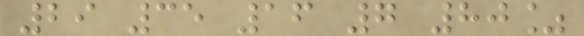29 35 16 7 80%
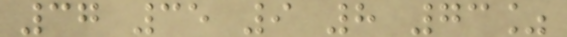37 35 9 8 73%
